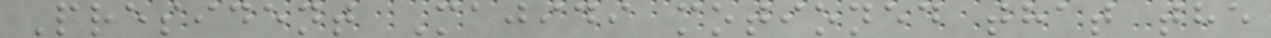President Majidi motioned that the
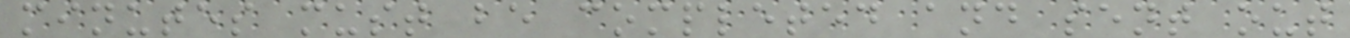minutes must be completed and sent out
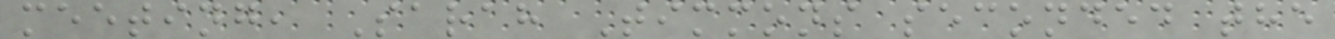meeting, Sarah Timmons seconded the
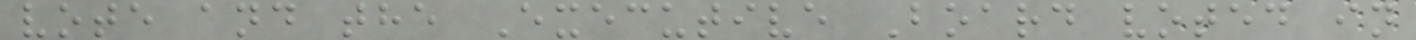vote and the Executive Board voted in
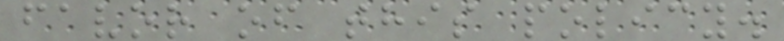favor of this policy.
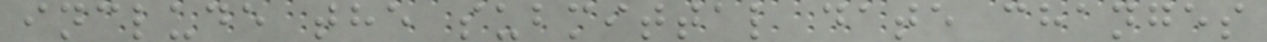include the submittal date changes
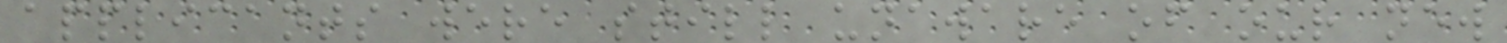applicants were still unaware of our new
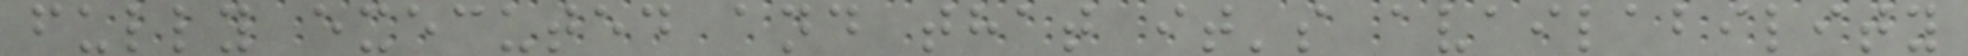fully executed and that it's availability
